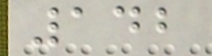142
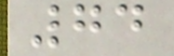74
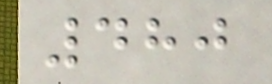480
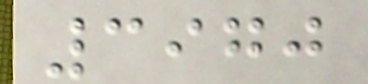3970
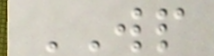WP
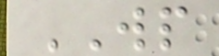WP
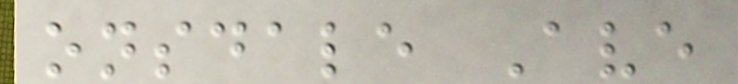onsdale Ave
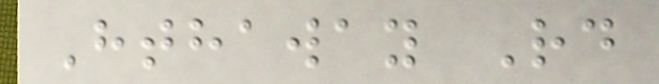Hthaway Rd
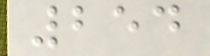254
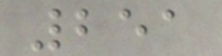251
